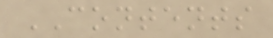CONTENTS
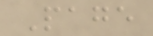Page
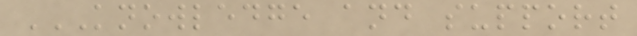KNOWLEDGE AND SUPPORT
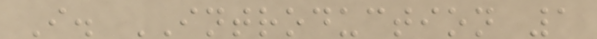I. INTRODUCTION 1
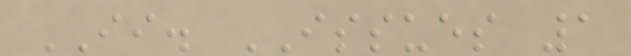II. ISSUES 1
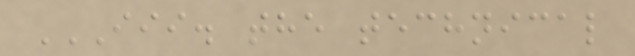III. THE TECHNICAL
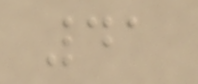41
